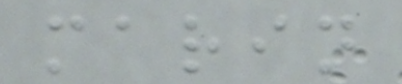marin
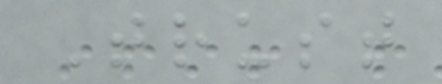Trust
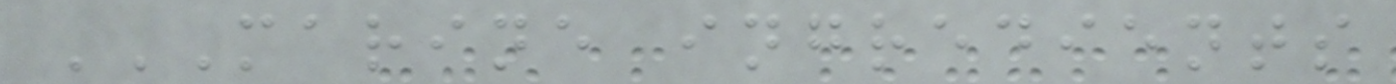MARINE INGREDIENTS
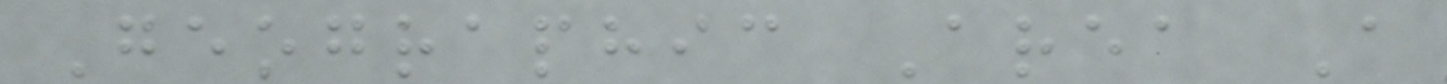Geographic Area A
